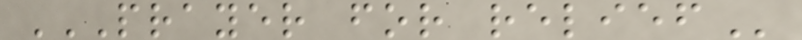PRAYER FOR RELIEF
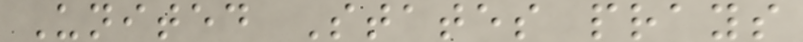United States prays
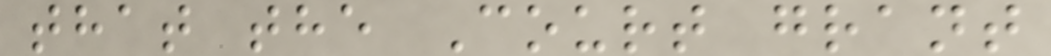that the Court grant
